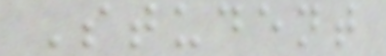Student
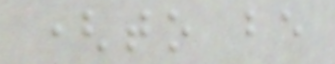(to be
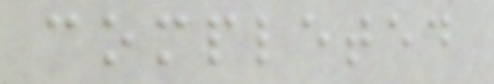completed
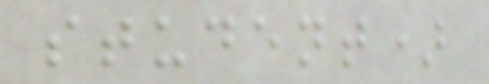student)
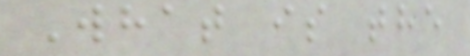What is the
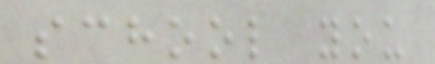school you
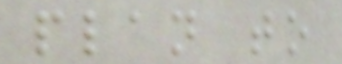plan to
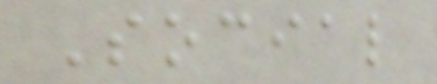Social
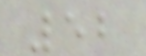52
